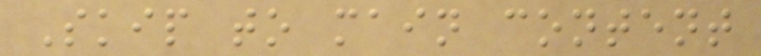Skip to main content
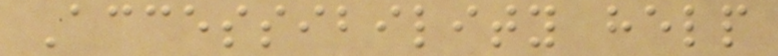Accessibility help
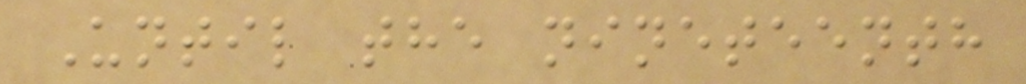Until the nineteenth
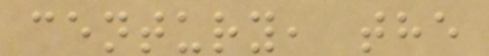century, the
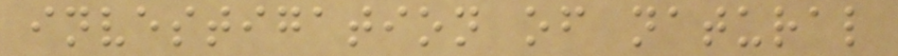investigation of natural
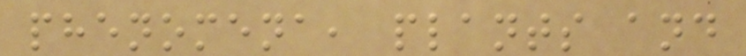phenomena, plants and
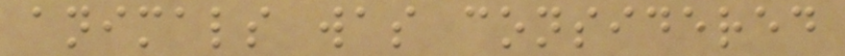animals was considered
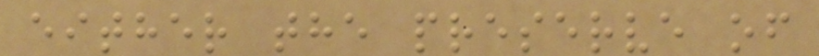either the preserve of
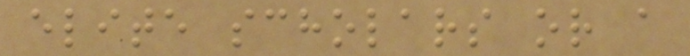elite scholars or a
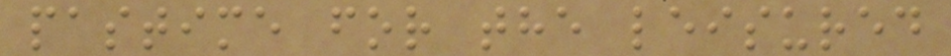pastime for the leisured
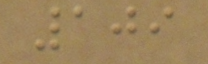109
